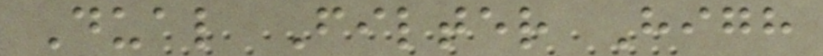Dual Filter High
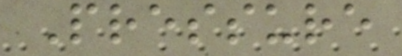Pressure
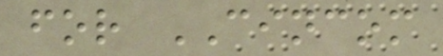for CINCOM
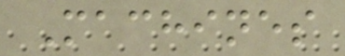Machines
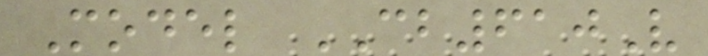Model CB610V
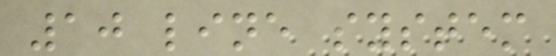10 line system
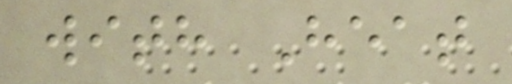with Heat
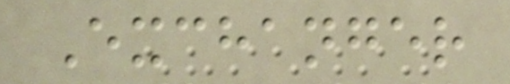Exchanger
